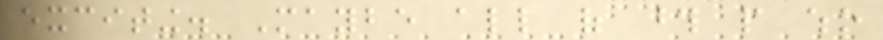exciting. Maybe all of those people who
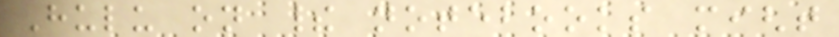Hulu on their notebooks might
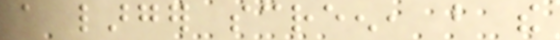a larger screen, but the
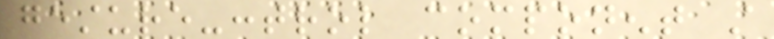gesture-control component still
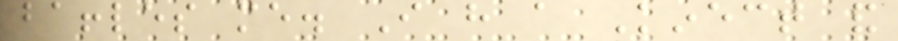baffles me. I have a Kinect and
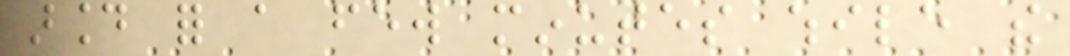around for a few minutes while the
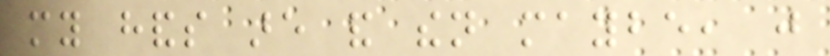my hands are and then maybe, just
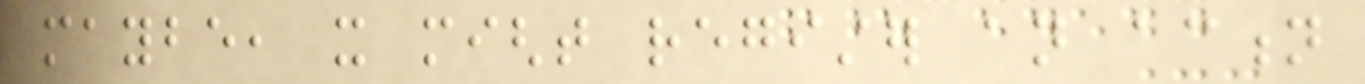maybe, it might register an action
